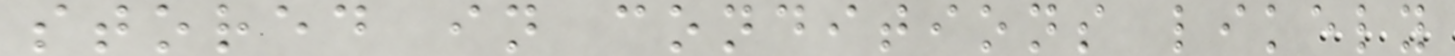stored in conditions likely
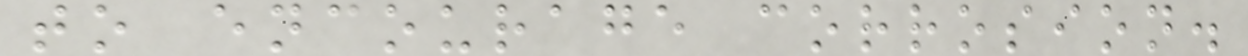to encourage corrosion.
